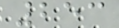253
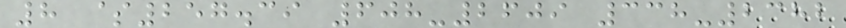8 $257.39 608-2609 338-2382
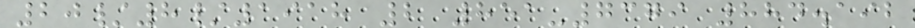20/8/1918 2 851-7379 884.192
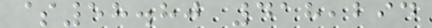$58.80 418,294
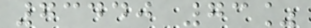73440 73%
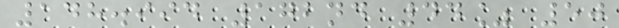148.994 172nd 44% 50
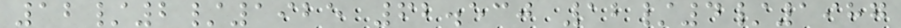12/2/1925 62.530 12/4/1987
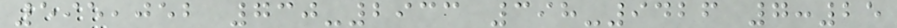595,052 730-2933 398-9426 7:25
